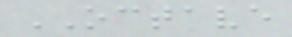OCTAVE
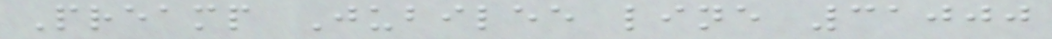Preamp Jubilee line 31000
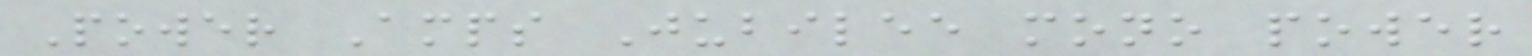Power Amps Jubilee mono power
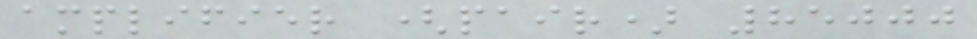amplifier (pair) 85000
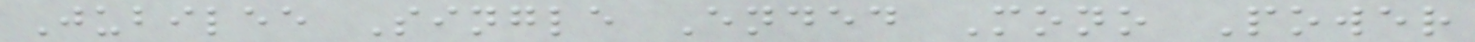Jubilee Single Ended Mono Power
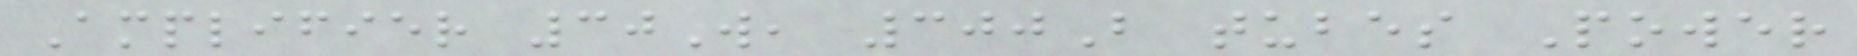Amplifier 30W, 300B tubes Power
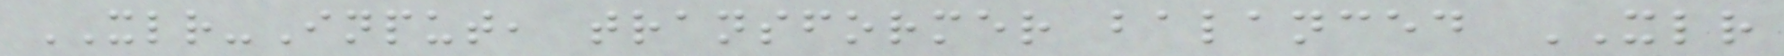XLR-Input, transformer balanced XLR
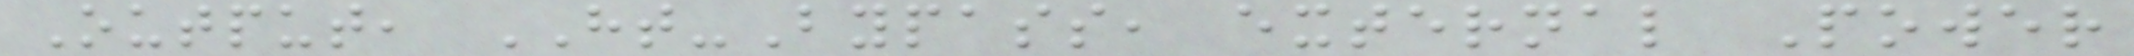Output, HT-Bypass, external Power
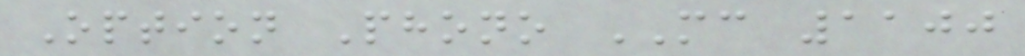Option Phono MC 1100
